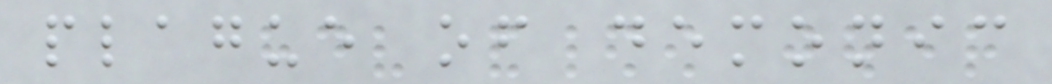plague of demonic
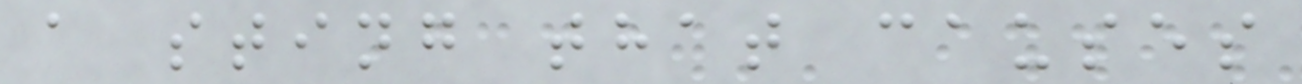a sting that causes
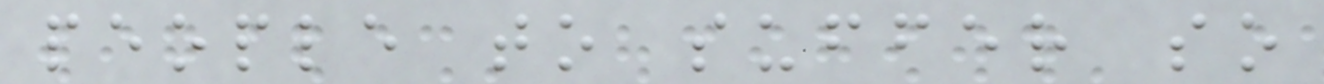people to suffer so
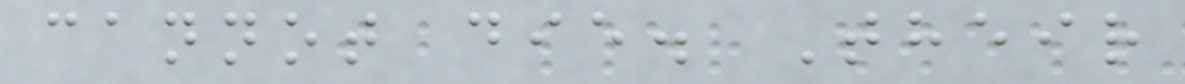cannot die. Their
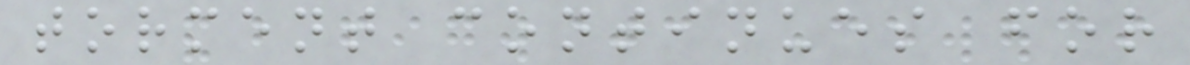torment continues for
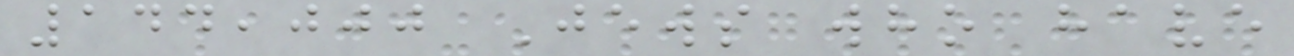144,000 Jews who have
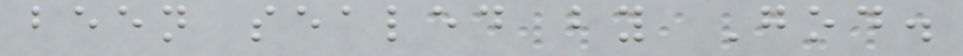been sealed by God.
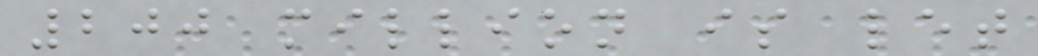200 million is let
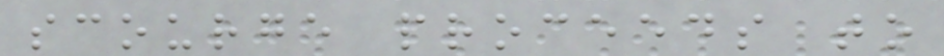scourge proceeds to
